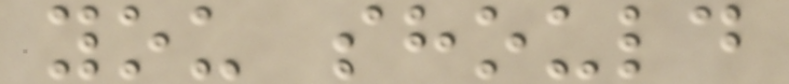you should
